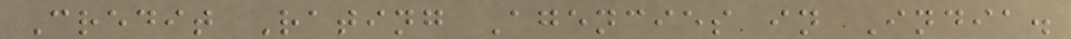Credit Rating Agencies in India.
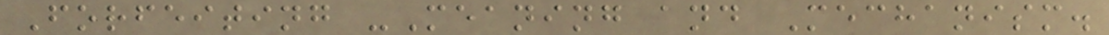Forfeiting -Meaning and Mechanism.
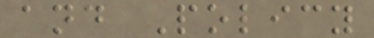and Policy
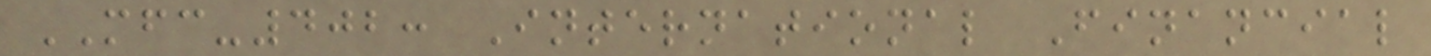MFC-402: International Financial
